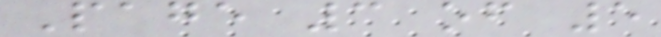Page 3 of 5
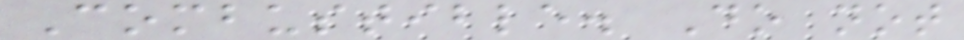Combustible. Do not
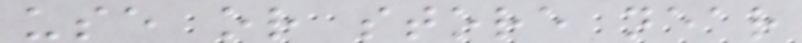use or store near
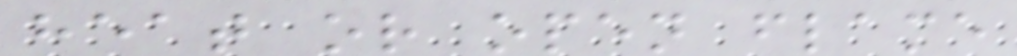heat or open flame
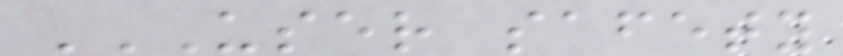USER SAFETY
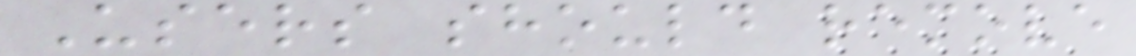Users should remove
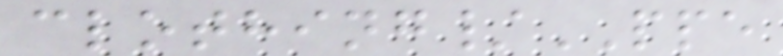clothing/PPE
